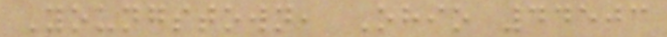Youngstown, Ohio 44503
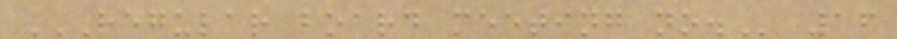REGULAR BOARD MEETING NO. 16
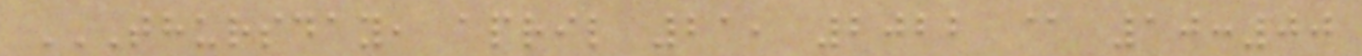THURSDAY, APRIL 21, 2022 @ 10:00
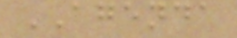AGENDA
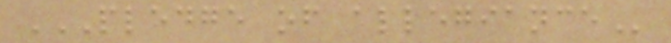PLEDGE OF ALLEGIANCE
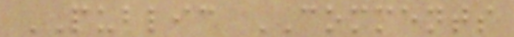PUBLIC COMMENTS
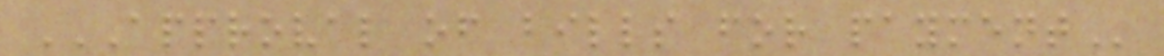APPROVAL OF BILLS FOR PAYMENT
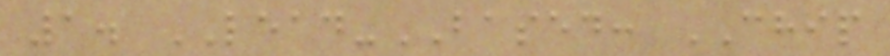1. LEAD-BASED: CHIP
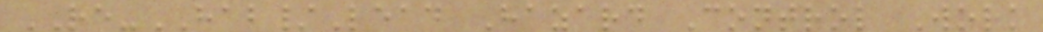RE-HAB/Lead Hazard Control Work
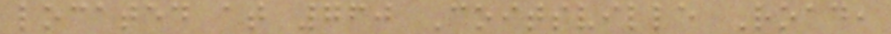located at 760 Coitsville Road,
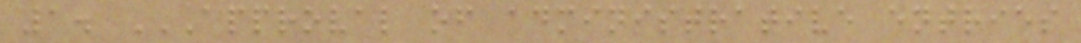1. APPROVAL OF ADMINISTRATIVE ENTRIES
